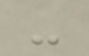-
